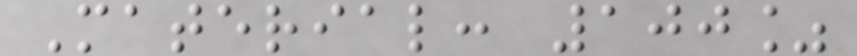Material: 100%
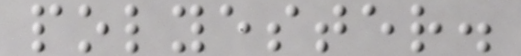polyester.
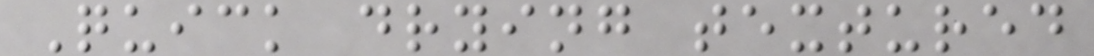Quick drying textured
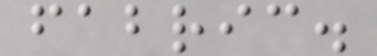fabric.
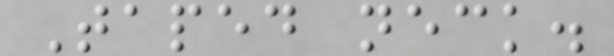Taped neck.
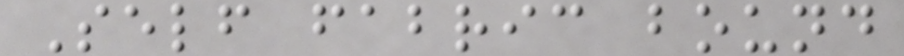Self fabric bound
